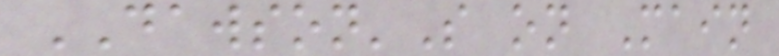DAWSON'S on Main
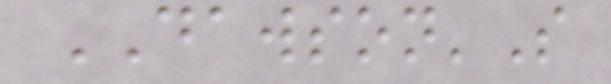DAWSON'S
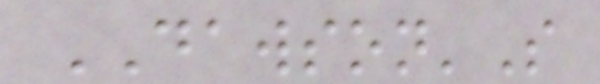DAWSON'S
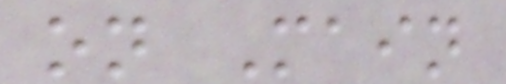on Main
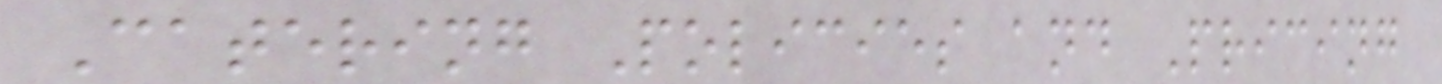Catering Policies and Pricing
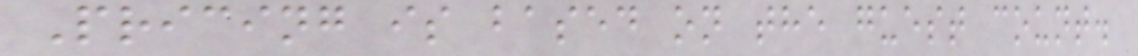Pricing is based on the guest count.
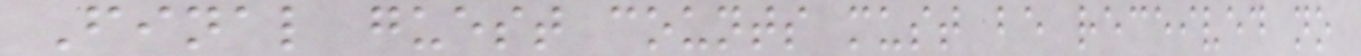Final guest counts must be received no
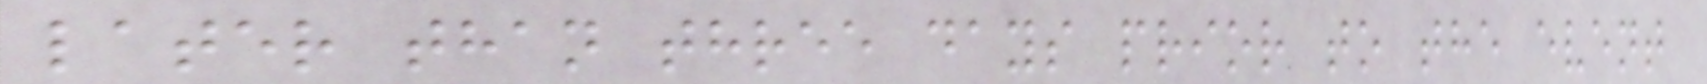later than three days prior to the event
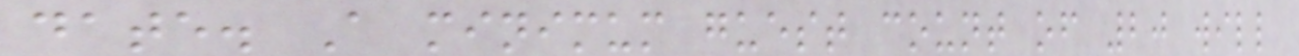date. A minimum guest count of 20 will
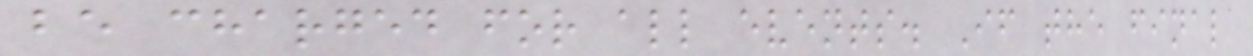be charged for all events. If the final
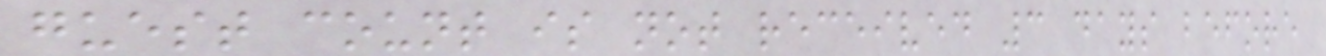guest count is not received 3 days before
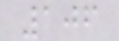106
